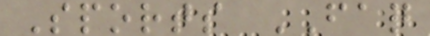Sports FAQ
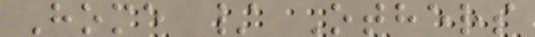Home / Others
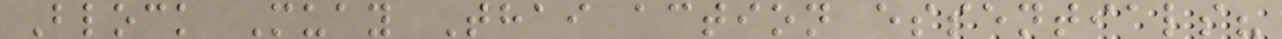Block Muay Thai action essentials?
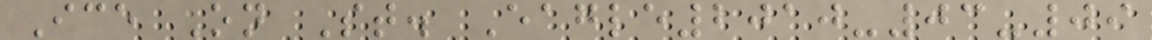Ice On St. Eagle2010-03-09
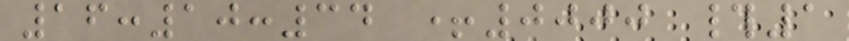16:10:34 +0000 #1
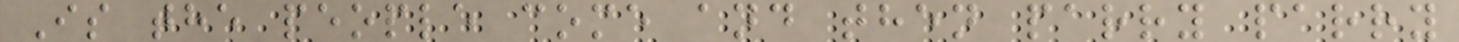Is the people come and then parry parry
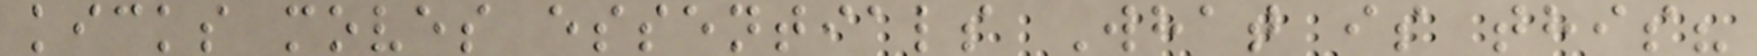kicks moves essentials What is this?
